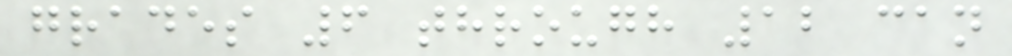grades 6 through 12 can
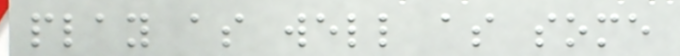play as well as some
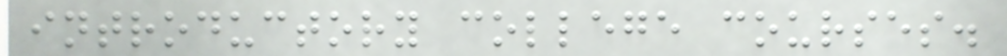introductory college courses.
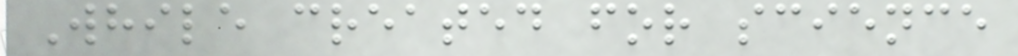While created for science
